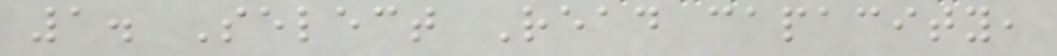1. Select Read capacity,
